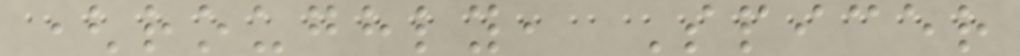(roughly, Spicer
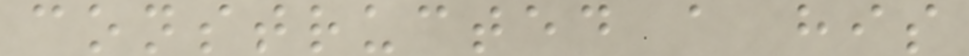constructed a his
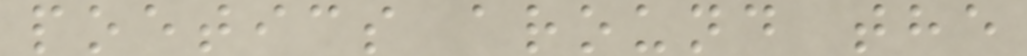poetics around the
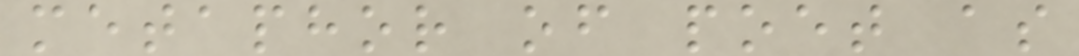metaphor of poet as
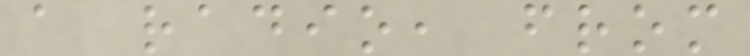a radio, from
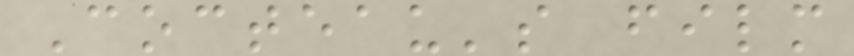Cocteau's film
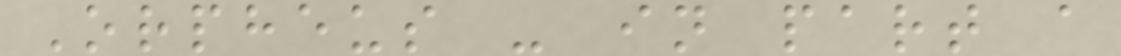Orpheus - in part a
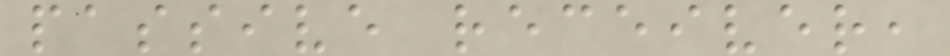passive receiver,
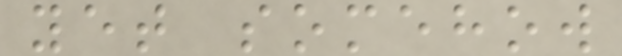yet somehow
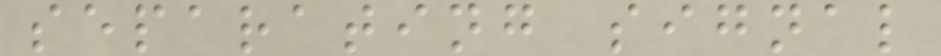separating signal
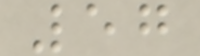57
